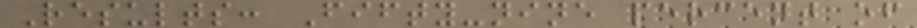Results: Fifty-nine percent of
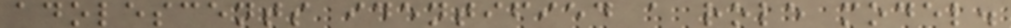adolescents identified a role model.
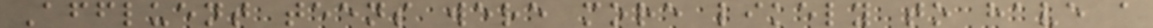Affluent teens were more likely to have a
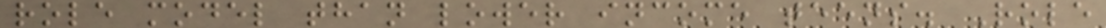role model than lower income teens. Role
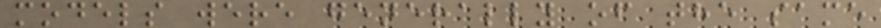models were generally of the same
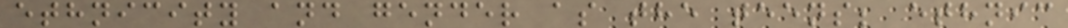ethnicity and gender as the teens; ethnic
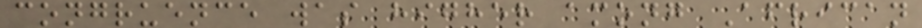congruence was higher among African
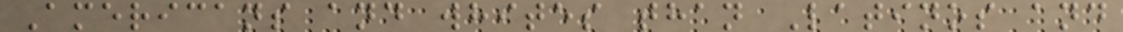Americans and whites than Latinos and
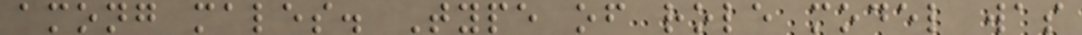among males. Type of role model was
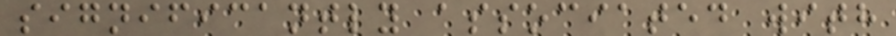significantly associated with
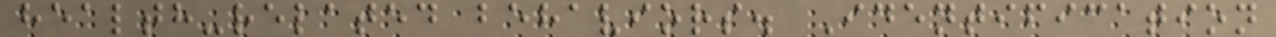health-related behaviors. Identification
